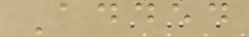Added
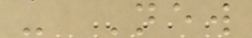- New
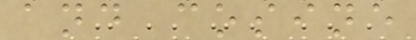and cosine
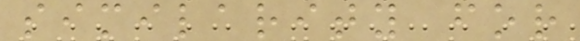similarity for
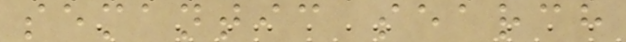semantic search
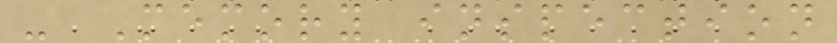- Memory inspection
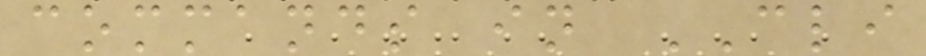commands in CLI
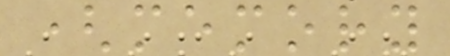(memory
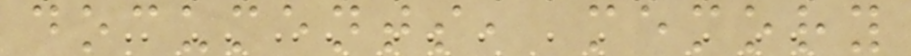documents, memory
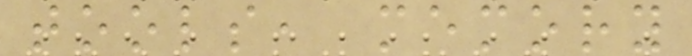tools, memory
